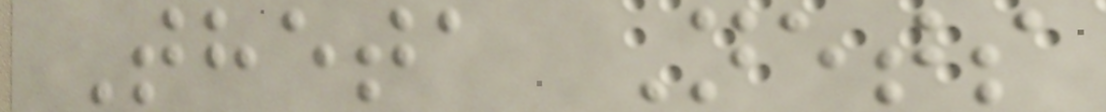Theta Nets
